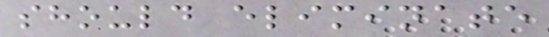should eliminate
